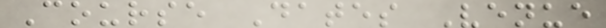Course Dates Venue
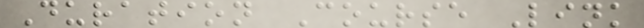Duration Course Link
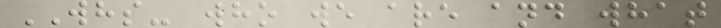WHS- who we are and what
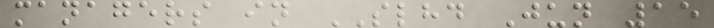managers in SLHD Jun 15
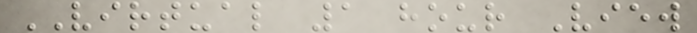VIRTUAL 1 hour View
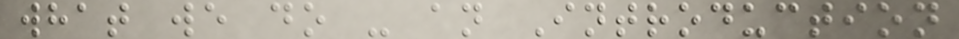what we do - an Introduction
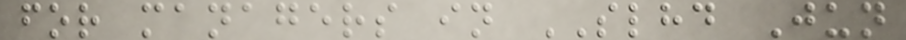for managers in SLHD Jun
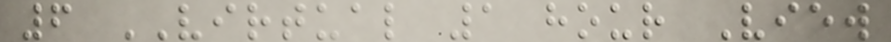6 VIRTUAL 1 hour View
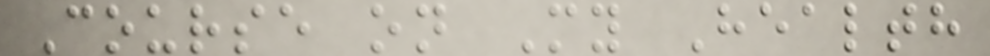Course on My Health
